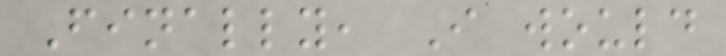Finally, I would
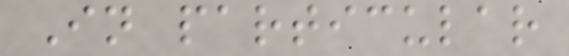In particular
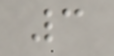3
